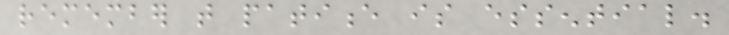remember that patience is essential.
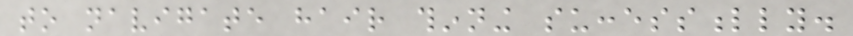to navigate hair thinning successfully.
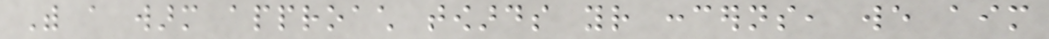With a warm approach towards your concerns, we aim
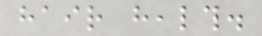hair health.
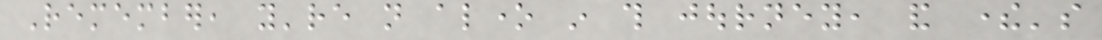Remember, you're not alone in this journey, and there's
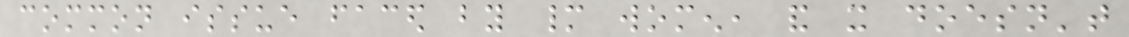common issue faced by many women, and it doesn't
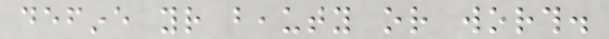define your beauty or worth.
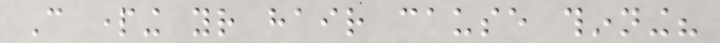Can parting your hair cause thinning?
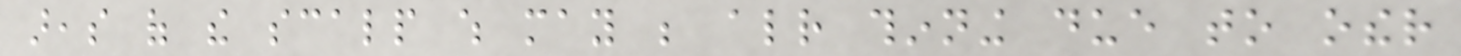areas of the scalp which may be already thinning due to other
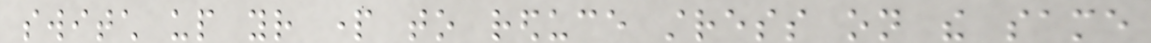switch up your part to reduce stress on the same
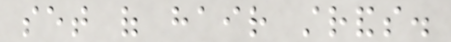set of hair strands.
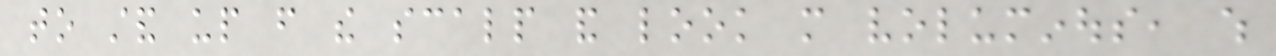to stand up from the scalp and look more voluminous, which
